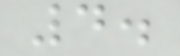4.
